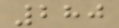280
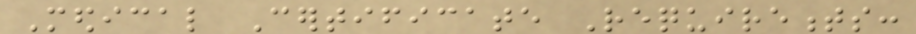Medical Certificate Requirements:
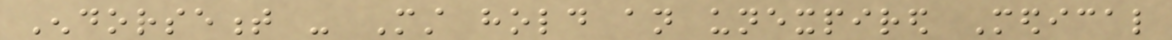Endorsement - Must hold an unexpired Medical
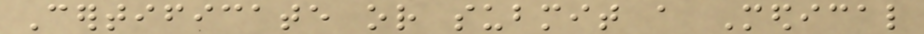Certificate or submit a Medical
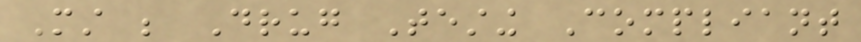Must be Drug Testing Compliant
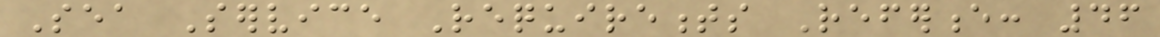Sea Service Requirements Reference: 46
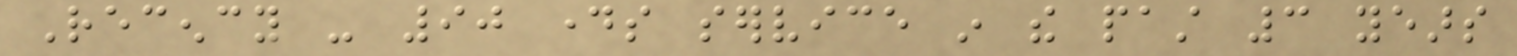Recency - 90 days service in the past 3 years
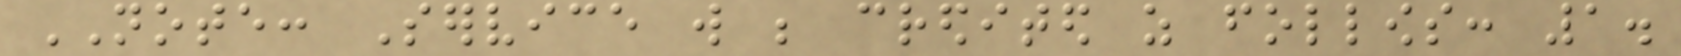NOTE: Service will be credited as follows: 1.
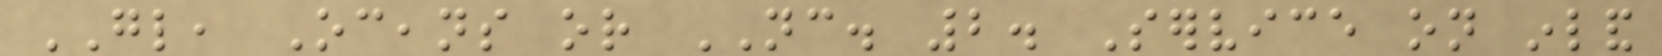GL, Oceans or NC. 2. Service on inland
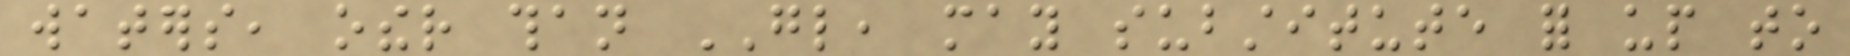waters, other than GL, may substitute for up to
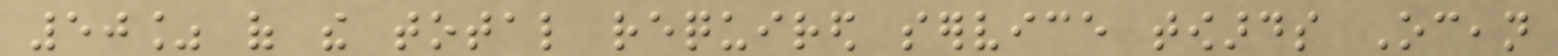50% of the total required service towards Ocean
